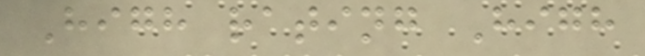High rating High
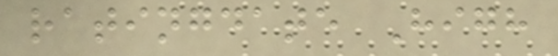ratingdate High
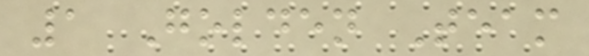1 Golden Team
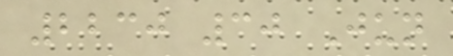2230 30 Jun
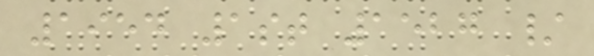1954 1st 1527 /
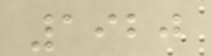1920
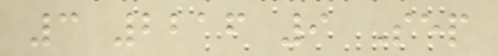3 2216 9 Sep
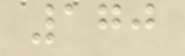170
